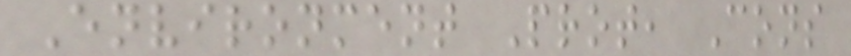Environment Prot, Cons
